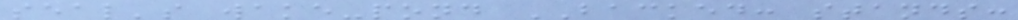seal's wake-pond BACKED: stands:
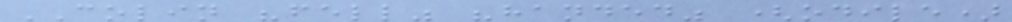COLIN "fell" "handed" (odile)
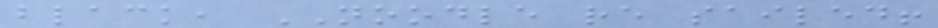black, NOODLE re sailed!
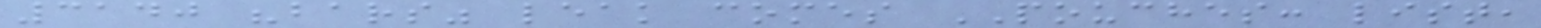3140 "bars" leak comes POUCHES: list,
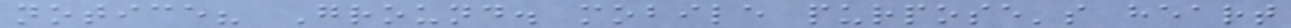notice? Ground. mobile purpose's heart
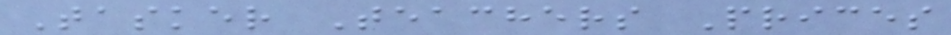Tasker Teachers Prices
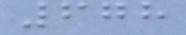678
